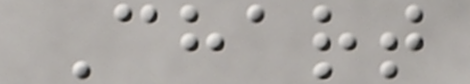Chart
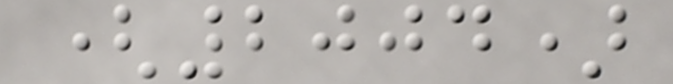(2004)
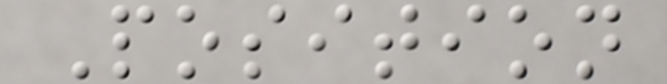Position
